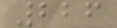226
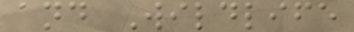and Wildlife
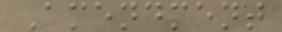Amendment
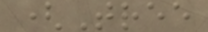(Tree
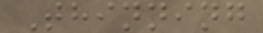Thinning
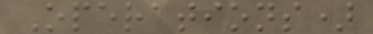Operations)
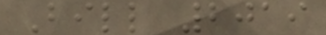Bill 2019
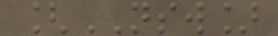[NSW]
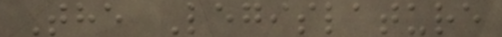The Legislature
